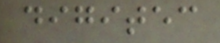digitec
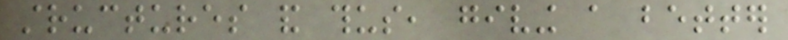structures and thus, giving a better
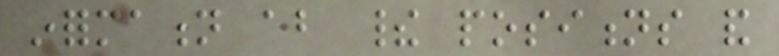information about their positions and
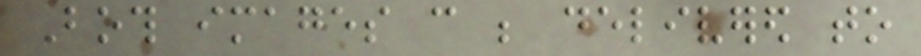Both images can be delivered to
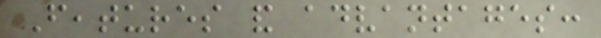Features and advantages:
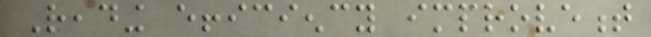Reading efficiency improvement
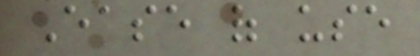Ease of use
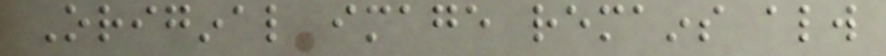Original image remains always
